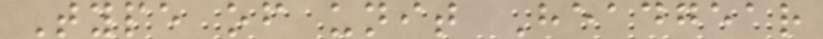Type of unit Headgear
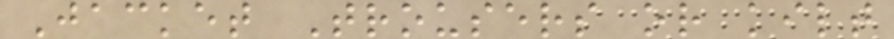Jacket Trousers or kilt
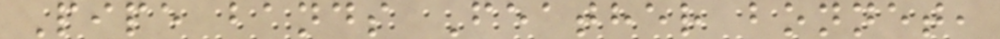Pipe bands Feather bonnet,
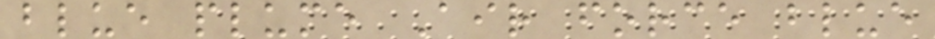blue plume Air force blue
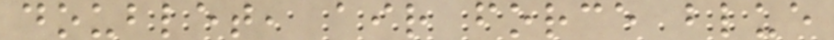doublet, air force blue
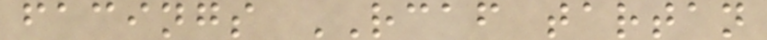facings RCAF tartan
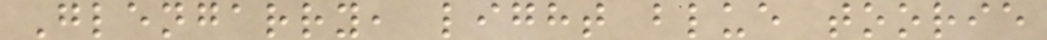Glengarry, light blue toorie
